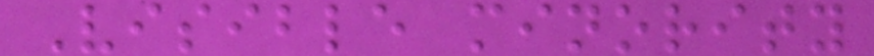Visible minority
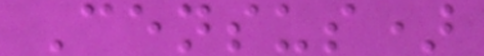Census)
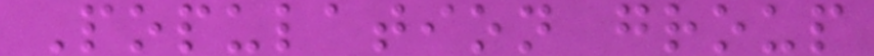Population group
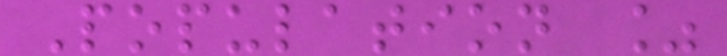Population %
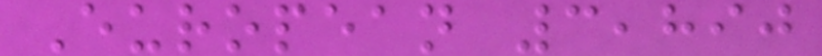European 3,890
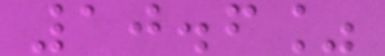10.6%
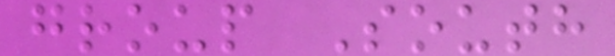group South
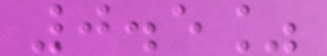0.5%
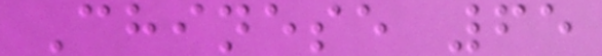Chinese 65
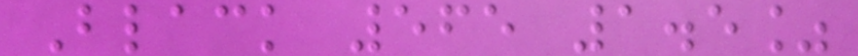Black 565 1.5%
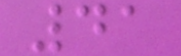41
